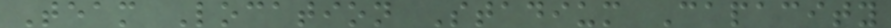Team Location Stadium Capacity
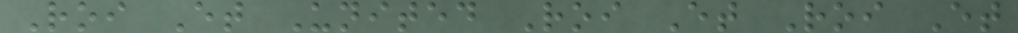Roi Et United Roi Et Roi Et
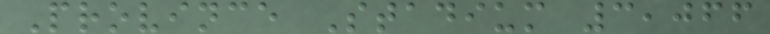Province Stadium 3,066
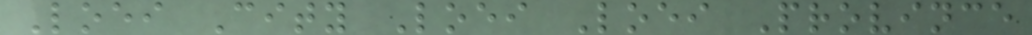Loei City Loei Loei Province
